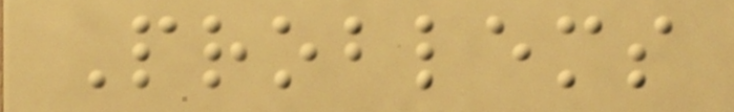Problems
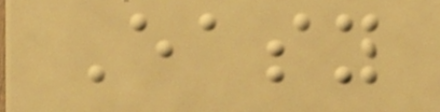Easy
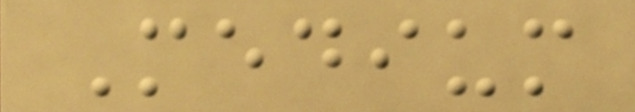Medium
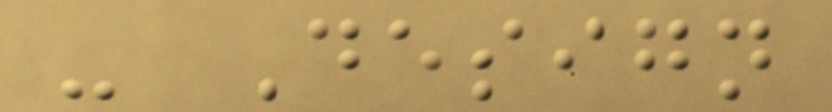- Design
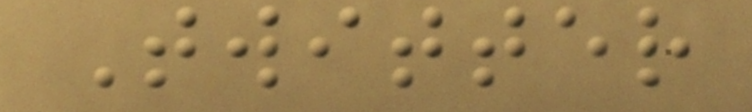Twitter
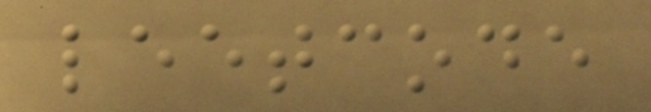leetcode
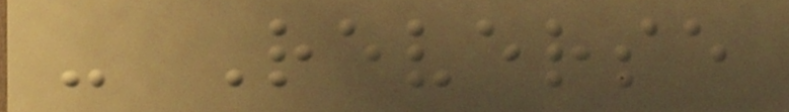- Reverse
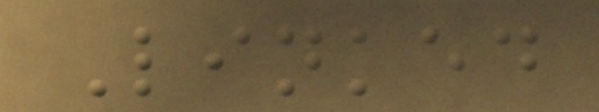Linked
